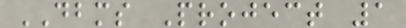DBMS Project 1
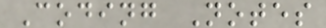Coding Notes
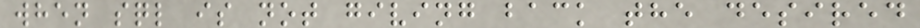when sql is not giving back the desired
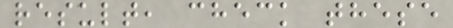result, check these
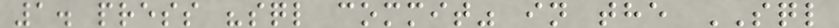1. press "sql commit" in the SQL
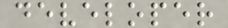developer
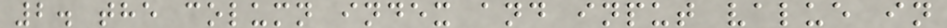2. the column index and input value in
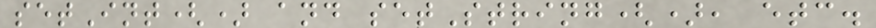setInt() and setString(), etc.
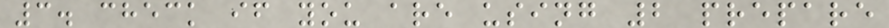3. check if you are using 2 prepare
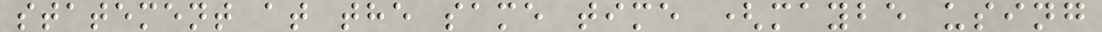statement at the same time (maybe using
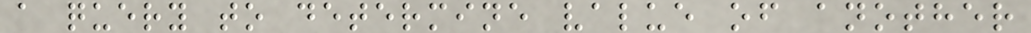a query to determine value of another
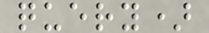query)
